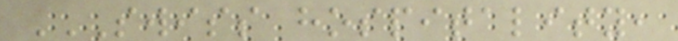SWISS HOSPITALITY,
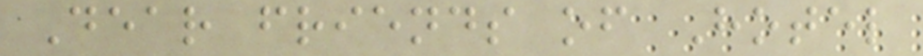Dear friends of Hotel
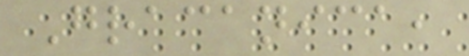Gracanica,
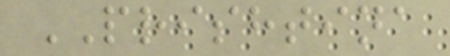PRISHTINA
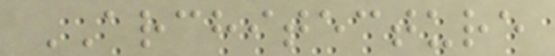ARCHITECTURE
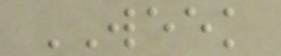WEEK
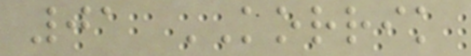01 KORRIK
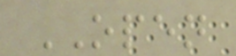OPEN
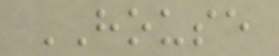HOUSE
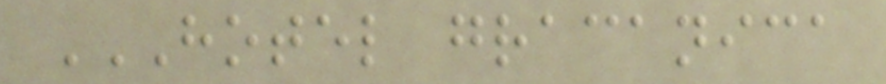HOTEL GRACANICA
